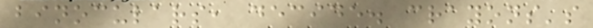binoculars, decide. crayons's
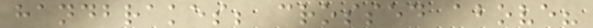handbrakes; crossed above?
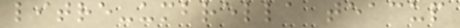litre-umbrella teacup
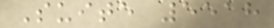Suite 5518
